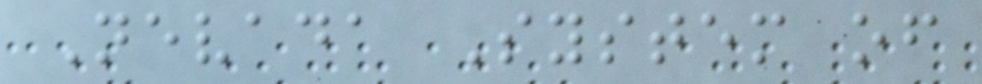Nevada System of
